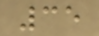35
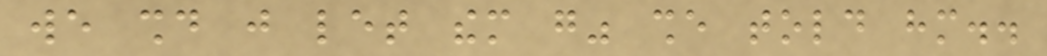we should just let them go" she told him..
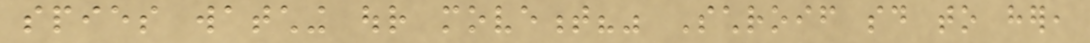spies watching our movement?" Schroif said to her,
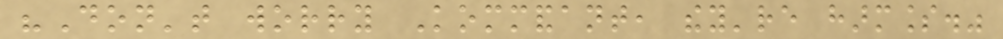"Don't worry Kommandant, they're harmless."
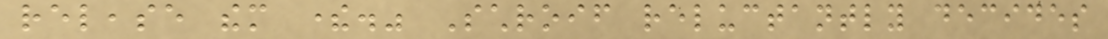release them there." Schroif reluctantly decides
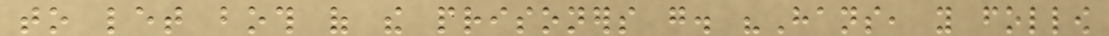to let both of the prisoners go. "Hans, you follow
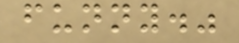funny."
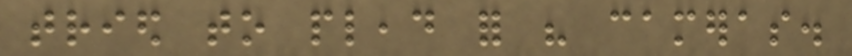tried to plead for his cameras.
